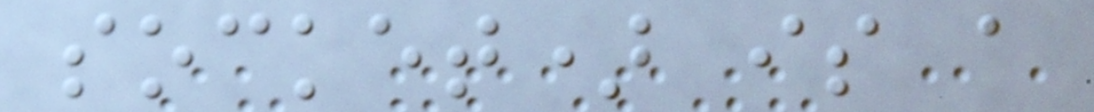socket) is a
